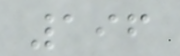196
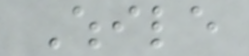While
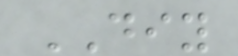DIY
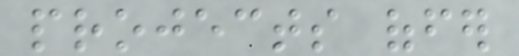projects offer
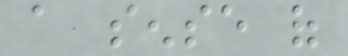a sense of
